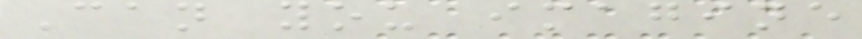Can you imagine
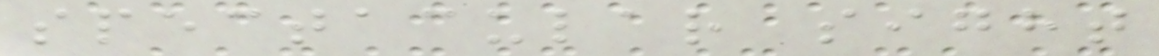spectacular sight
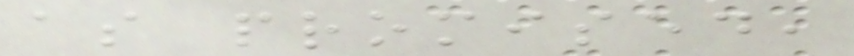as promised,
